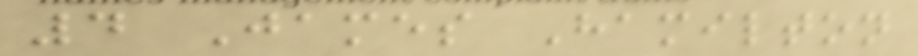4 James Hamilton
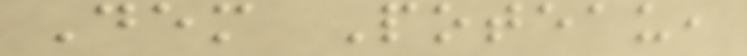Dem Poteau,
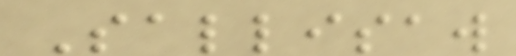Sallisaw
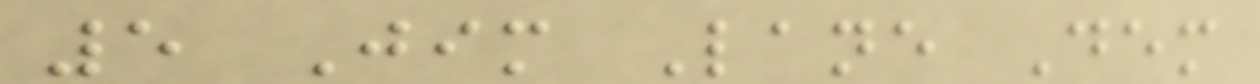5 Jim Lane Dem
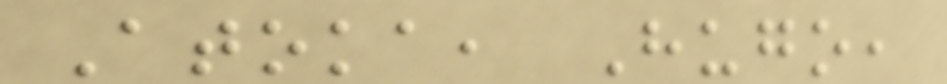Atoka, Hugo,
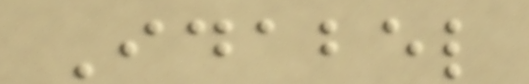Idabel
